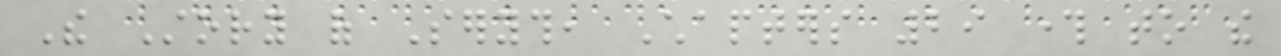The Story of Seryth, Chapters 29 through to the
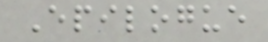Epilogue
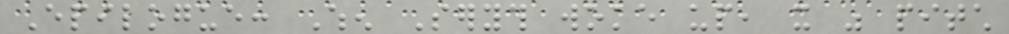Epilogue: When Seryth woke up, it was pitch
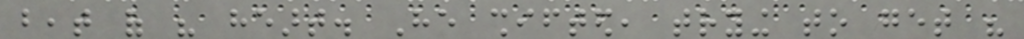beat of his heart. He shifted, trying to get his
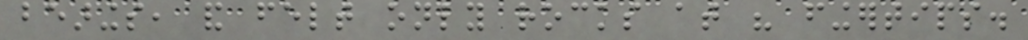bearings, and felt only rocks at his fingertips.
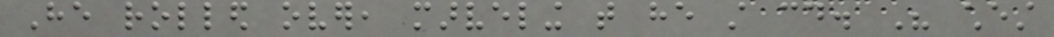He rolled over, marveling that he still could. His chest
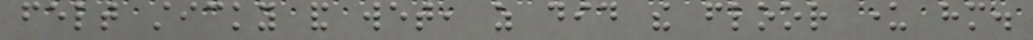felt sticky and wet, as did the floor under him.
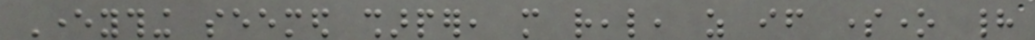Everything seemed sharper, more real, as if someone had
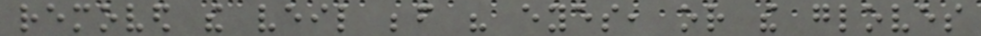removed the veil before his eyes, or the gloves
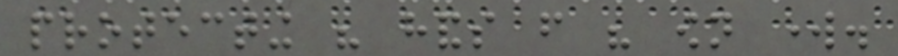protecting his hands from his own work.
